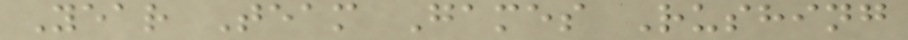Year Team Games Rushing
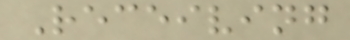Receiving
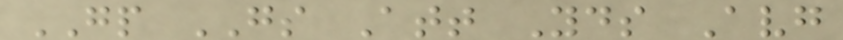GP GS Att Yds Avg
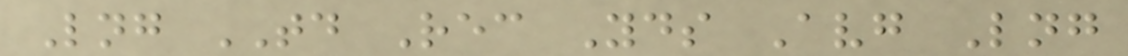Lng TD Rec Yds Avg Lng
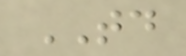TD
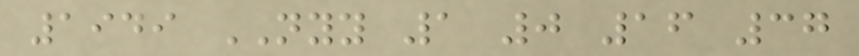1949 NYY 1 0 16 37
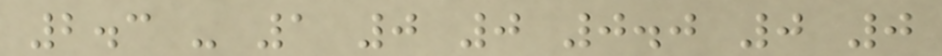2.3 - 1 0 0 0.0 0 0
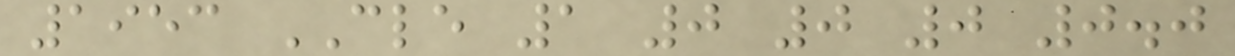1953 CLE 1 0 0 0 0.0
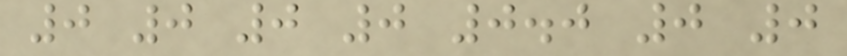0 0 0 0 0.0 0 0
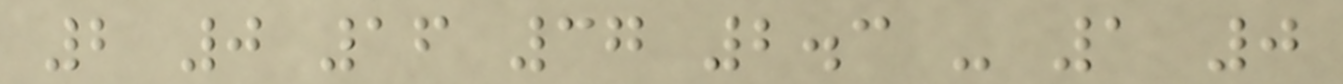2 0 16 37 2.3 - 1 0
